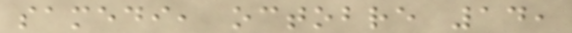samedi, octobre 14,
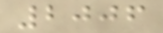2006
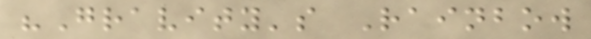"Gravity's Rainbow
